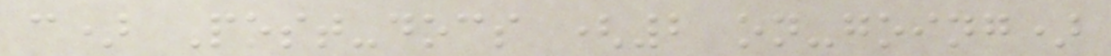c) Post-docs (2 on-going)
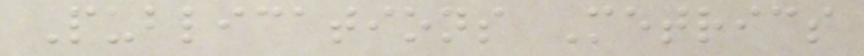Publications Metrics
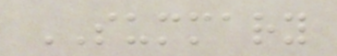SUMMARY
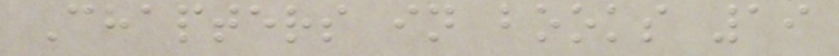Chapters in books 19
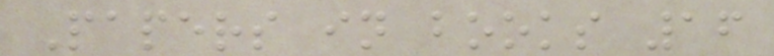Papers in books 16
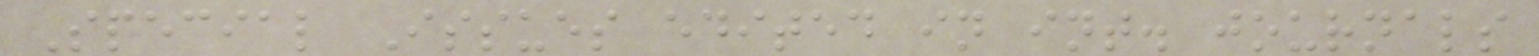Special Issues edited in int. journals
